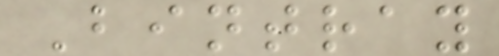Bintray
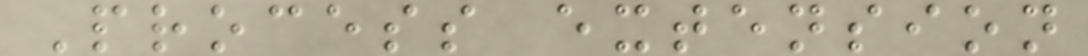Process extension
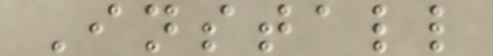Install
